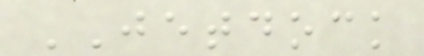JETDOCK
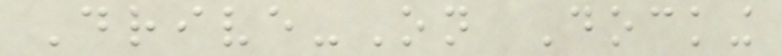Drive-On Docking
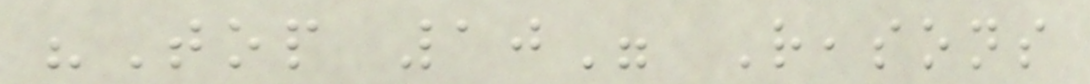"Top 10" Reasons
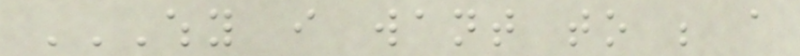WHY I WANT TO BE A
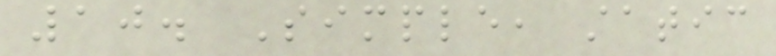10. Simple, static
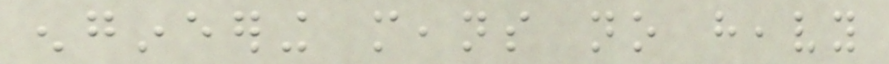engineering means no heavy
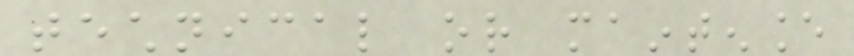technical or maintenance
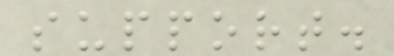support.
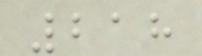218
